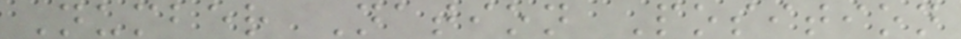Number Nation Position
